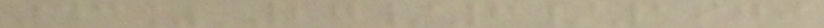43% 27/6/1979
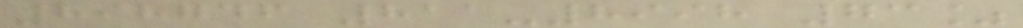898746 811-8998 73%
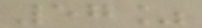57%
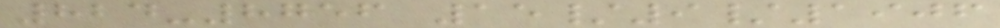824-8756 15/9/1906
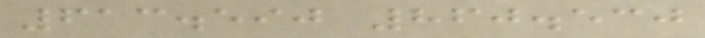613.590 860.530
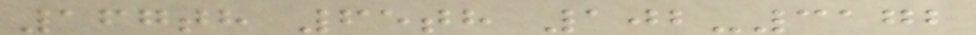167th 65th 102-3172
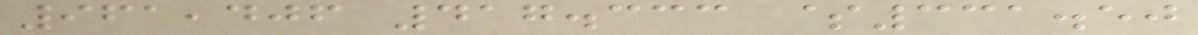961,406 417.333 $331.50
